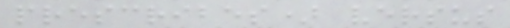prescribes) versus
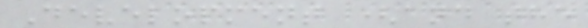Development (and the
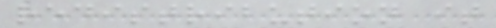redistribution it
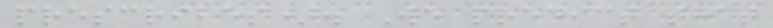prescribes). We predict that
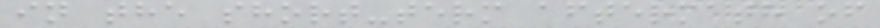in the short-term aftermath of
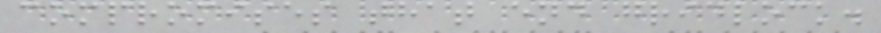compromises that end gridlock.
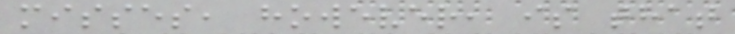misses, however, is that
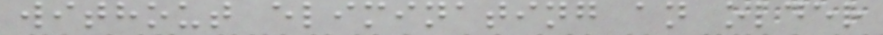without eliminating an older
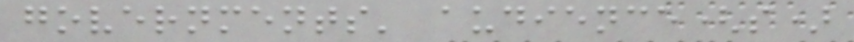governments' audience(s)
